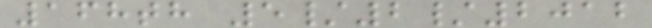168th 5/2/2012
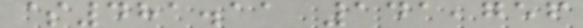$481.11 141,756
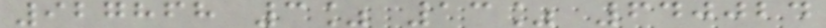927868 3% 13% 640024
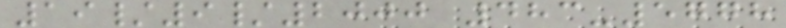19/9/2000 483-5778
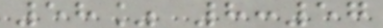58% 8:57
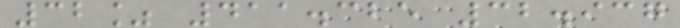32% 411.325 32.937
